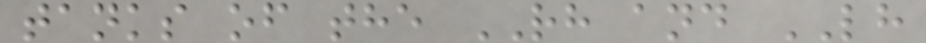tanks of the RH and LH
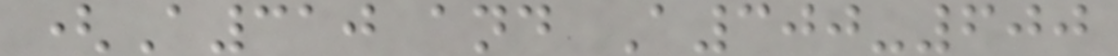(A310 and A300-600
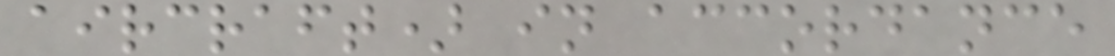aircraft) in accordance
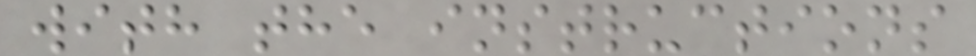with the instructions
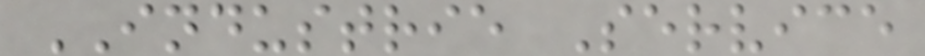INDUSTRIE Service
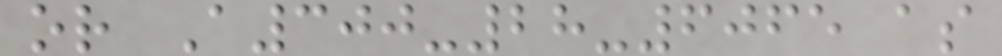or A300-28-6065 as
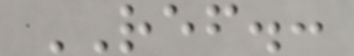REF.:
